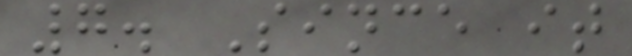7. Since it
